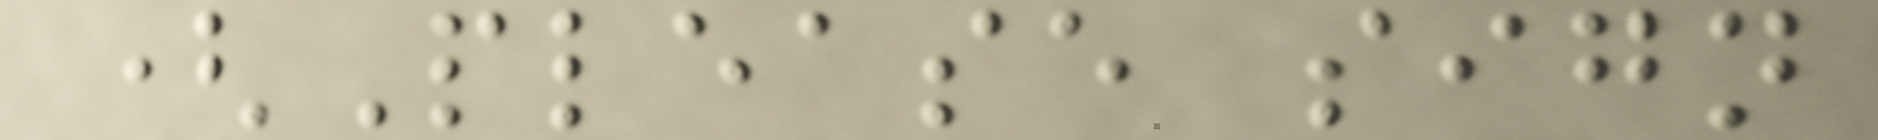(Please sign
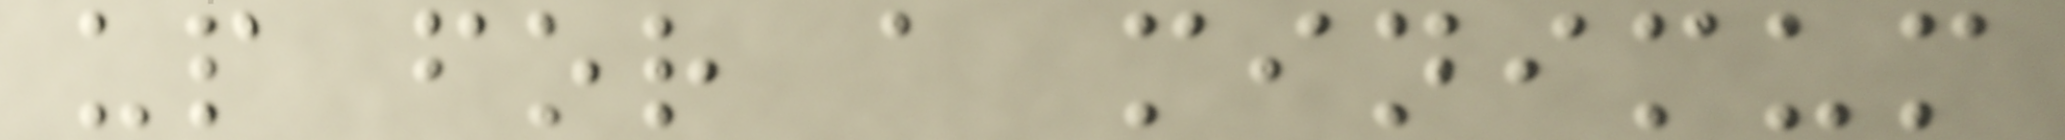up for a minimum
